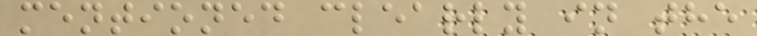mentioned clearly in the
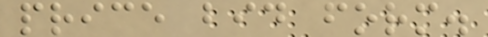price bid form.
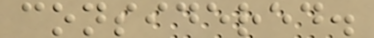considered.
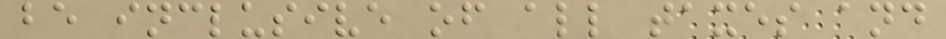be inclusive of all taxes and
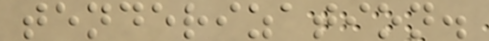tenderization.
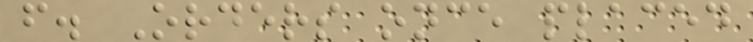f. Orders once placed
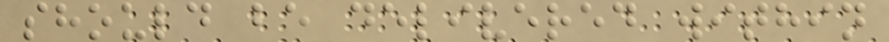should be delivered within
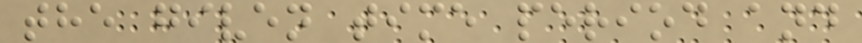the given time period and
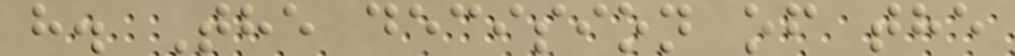h. The decision of the
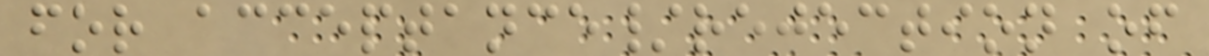for acceptance/rejection of
